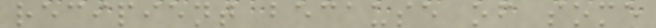recipient because of some
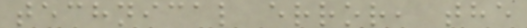technical error, the
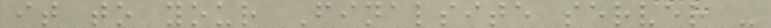it to your Finalsite server -
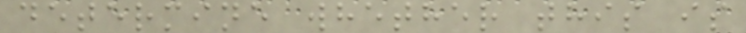determine whether this is
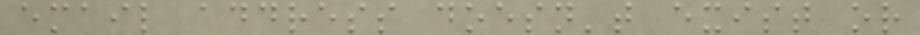email address doesn't exist or
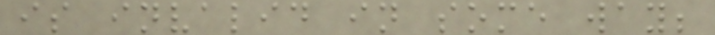is invalid in some way;
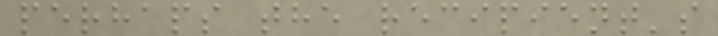perhaps the recipient's
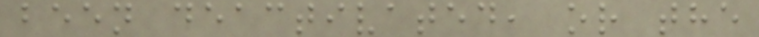been deactivated, or the
